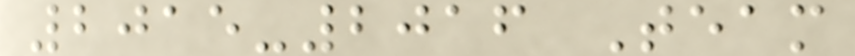2015-2016 Team
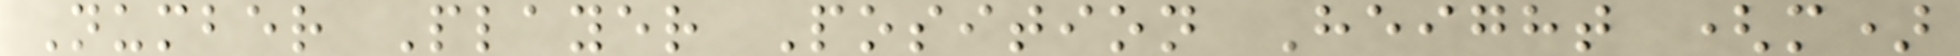Number Player Position Height (m)
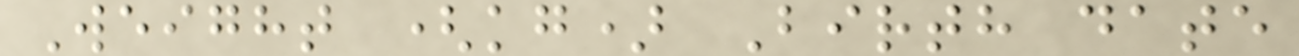Weight (kg) Birth date
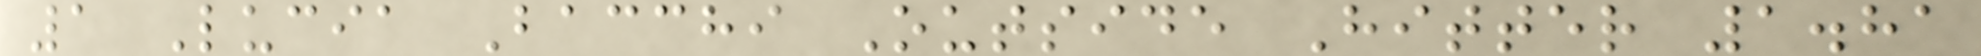1 Lucia Bacchi Outside Hitter 1.81
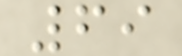69
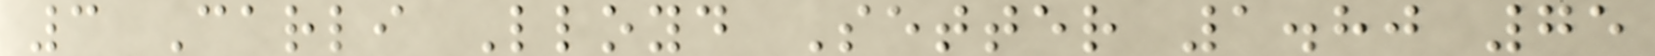3 Carli Lloyd Setter 1.80 75
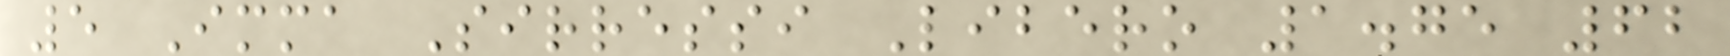5 Imma Sirressi Libero 1.75 62
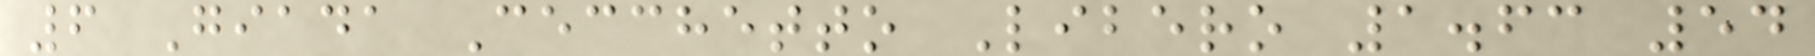6 Giada Cecchetto Libero 1.63 54
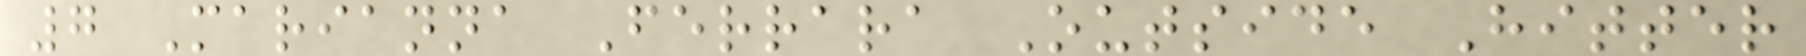7 Marianna Ferrara Outside Hitter
